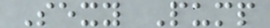Sexy Pump
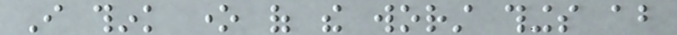I think one of the worst things about
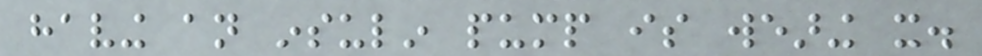having an insulin pump is wearing it.
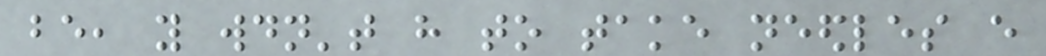be, you wouldn't have to take needles every
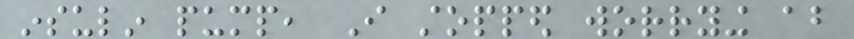insulin pump, I stopped worrying about
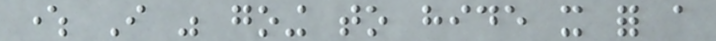where I was going to hide it for a
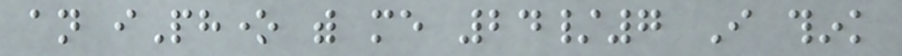an iPhone with me 24/7 I think
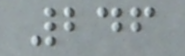246
